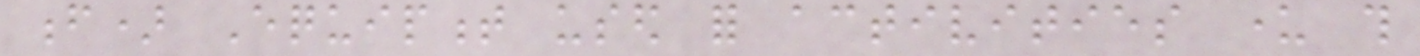f) Equipment used for activities under this
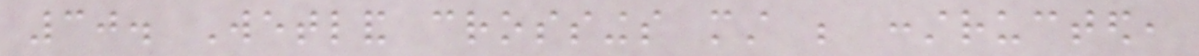30. Wetland crossings must be constructed,
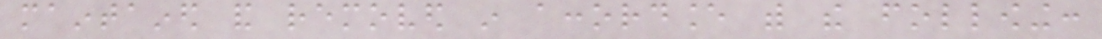maintained and removed in accordance with the following:
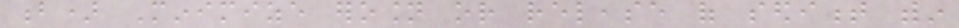b) Minimize erosion or release of sediment within
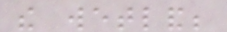the wetland;
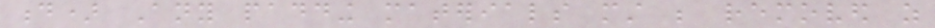d) Any padding materials must be removed as
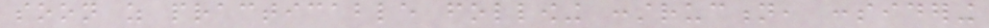soon as practicable following construction, considering
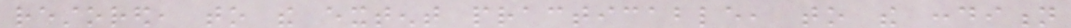restored, to the extent practicable, to the condition
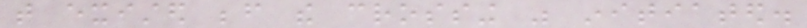that existed before the crossing was initiated.
